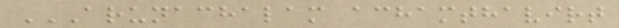ARUNACHALAM ACHAMTHAVIRT
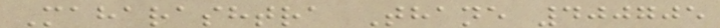Maharashtra Thane 400705
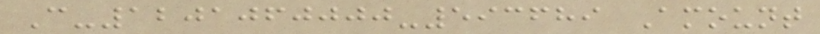C-1201060000-593689 Amount
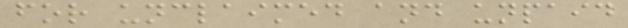for unclaimed and unpaid
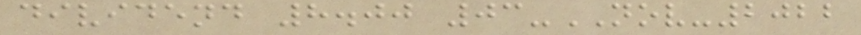dividend 8.00 03-NOV-2022
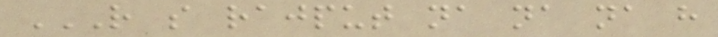R S RAJPUT NA NA NA H
